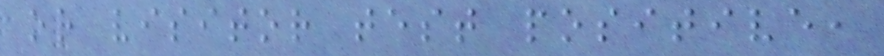or visitor test positive,
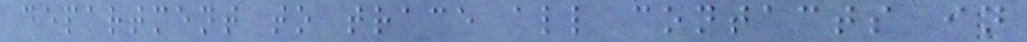department to trace all contacts in
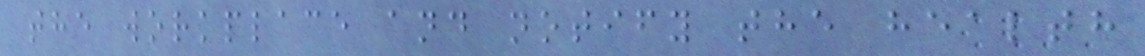the workplace and notify the health
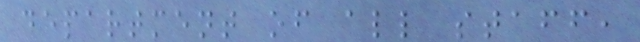department of all staff,
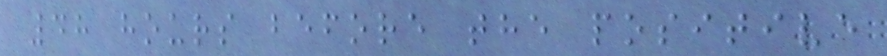48 hours before the positive
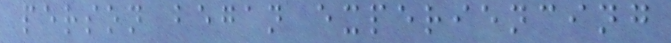person began experiencing
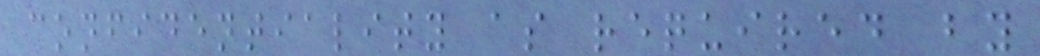confidentiality as required by
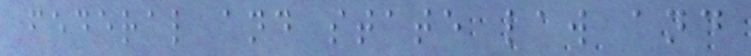federal and state law and
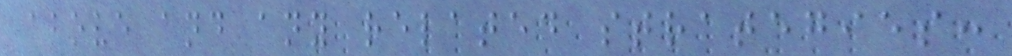above and any related strategies:
